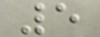5
